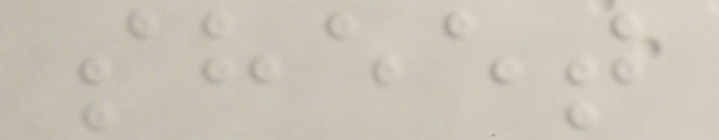sheet
